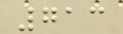713
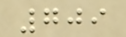709
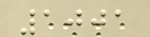1001
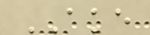AKE
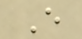E
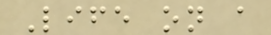Life on a
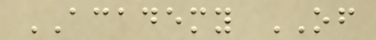ACADEMY OF
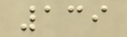139
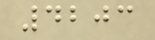4203
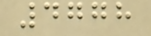4778
